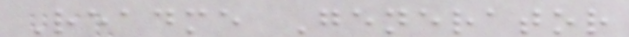Readme Generator
